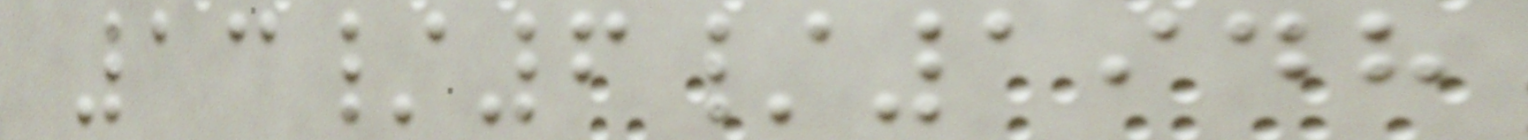13/6/1948
